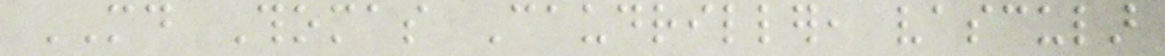MD Thomas Caudriller, vascular
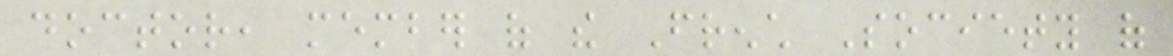doctor, member of the French Society of
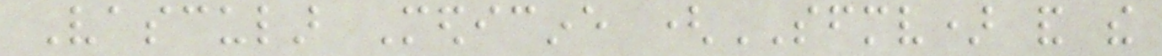Vascular Medicine (SFMV) and the
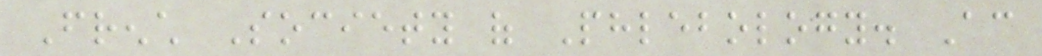French Society of Phlebology. According
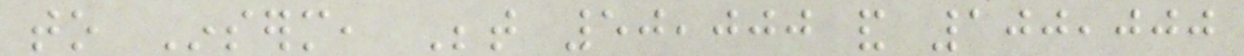to Inserm, Between 50,000 and 100,000
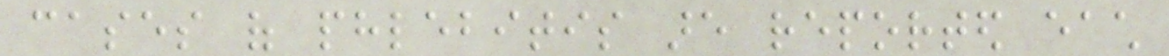cases of phlebitis are reported each
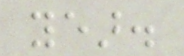year.
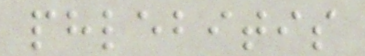phlebitis
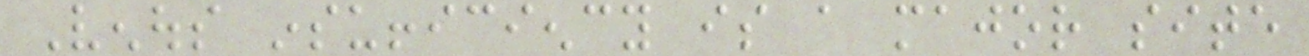Venous insufficiency is a major site
